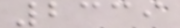2339
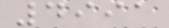4991
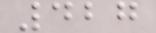427
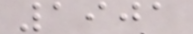1901
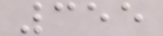355
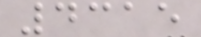4315
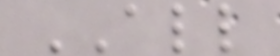ALL
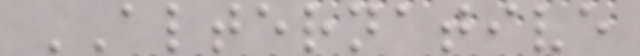ALTERNATIVE
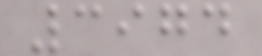3974
